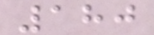180
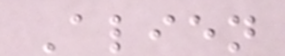Alien
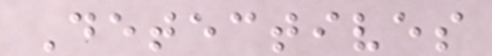Detectives
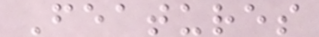Features
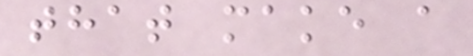that make a
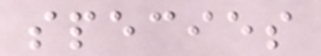species
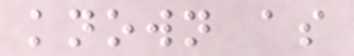known as
